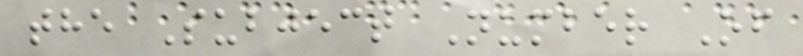the Subject Number Of
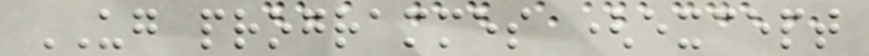UG programmes (except
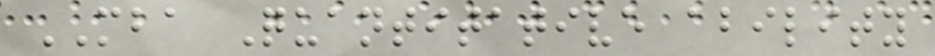MBA Quantitative ability
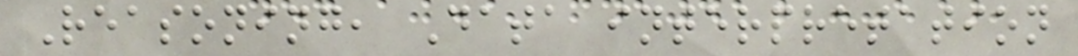Reasoning, Data interpretation
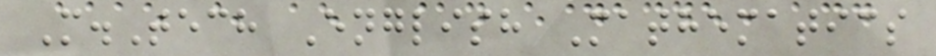M.Tech English Mathematics
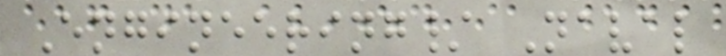Engineering/ Naval
